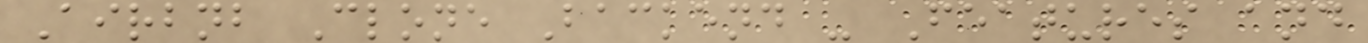Airbnb Clone Backend - Features and
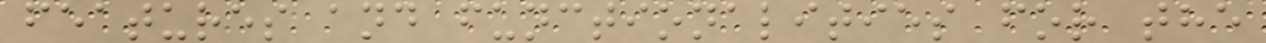features and functionalities for the
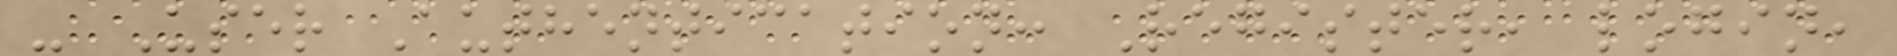- User Authentication: Register, login,
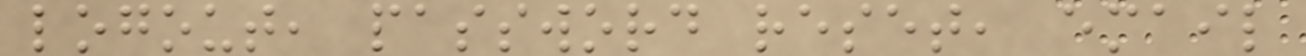logout, password reset, email
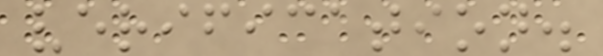verification.
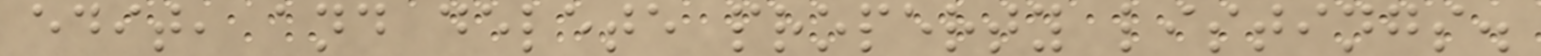edit, and delete property listings.
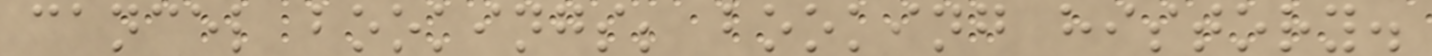cancel bookings; booking history.
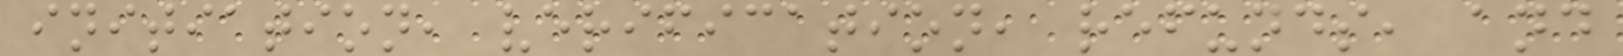initiation, verification, refunds, and
